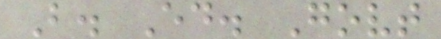B. Ed. Govt
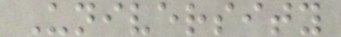University
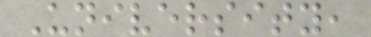University,
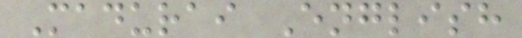Madurai English
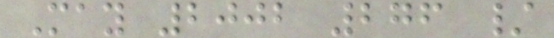May 2002 276 /
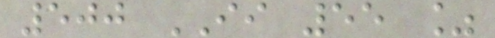500 II 55 %
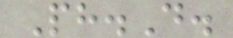Ph.D.
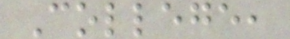College,
